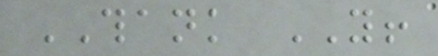THANK YOU!
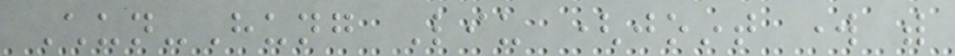Chun-Hung Liu (joint work with
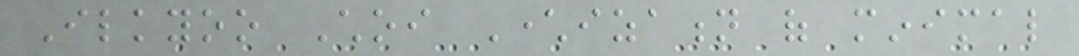Ilkyoo Choi Characterization of minimal
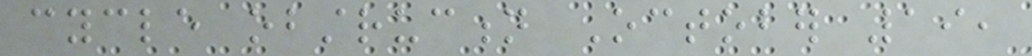cycle obstruction October 19,
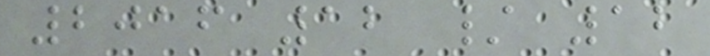2016 12 / 12
